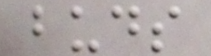buds
